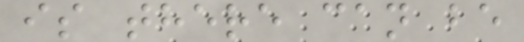is there can be
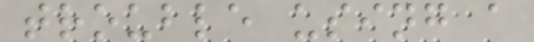trouble using a
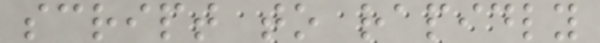script to rapidly
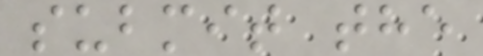submit the
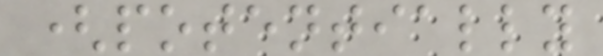(potentially
